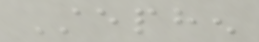Stephen
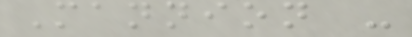Mannion -
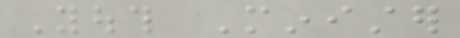Youth Minister
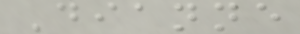Dianne
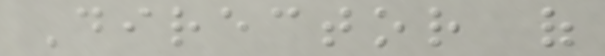Director of
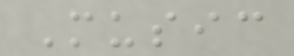Music
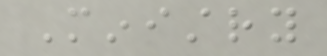Ministry
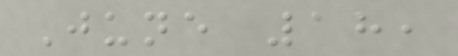June 18,
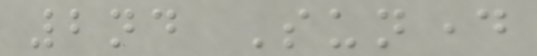2nd Sunday
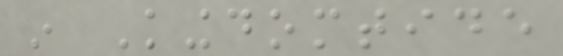in Kingdomtide
